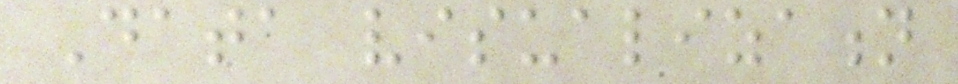Data visualization
